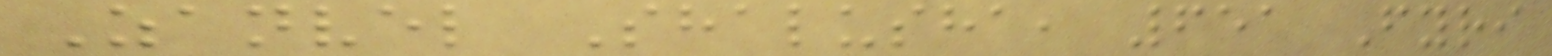Zanvel Shalusha, 651 Fyri
